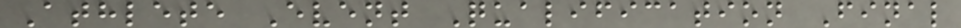Athlete Event Qualification Final
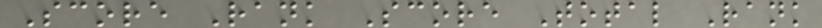Score Rank Score Total Rank
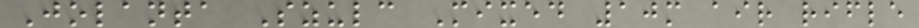Jolanta Szulc Mixed 10m air rifle
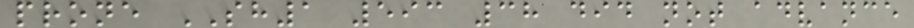prone SH1 593 38 did not advance
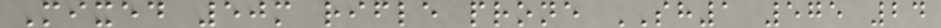Mixed 50m rifle prone SH1 575 24
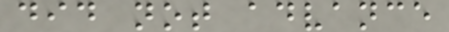did not advance
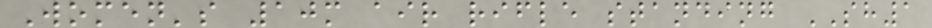Women's 10m air rifle standing SH1
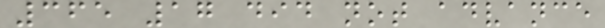365 17 did not advance
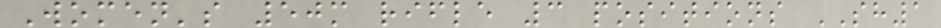Women's 50m rifle 3 positions SH1
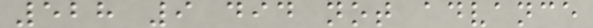528 9 did not advance
